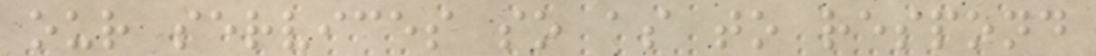our services so as to respond
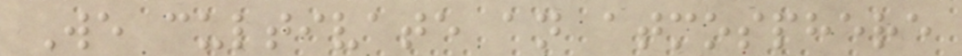We cultivate an atmosphere
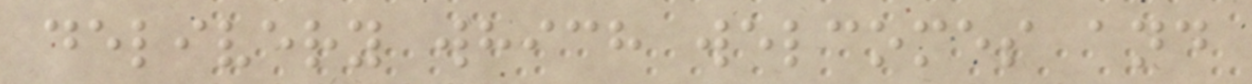delivery which welcomes and
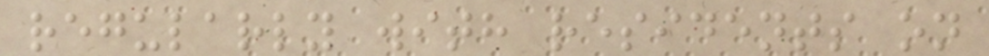regularly with residents on
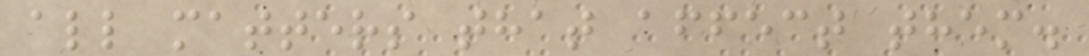all matters that affect them.
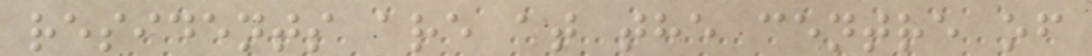residents are at the centre of
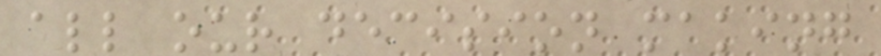all our decision making
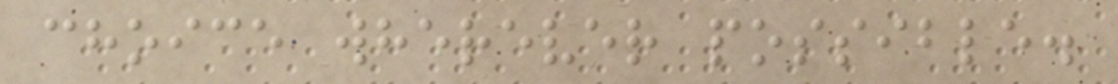choice wherever possible.
